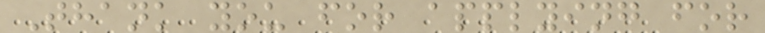Thank you for applying for
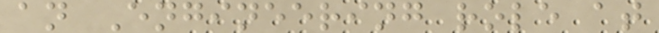an Engineering role at
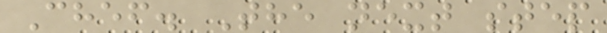Chef. The next step
